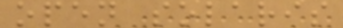open solaris
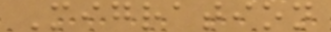Migration
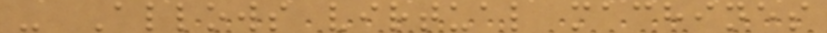- Allows virtual machines
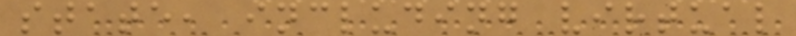state, including virtual
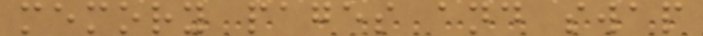memory pages and swap
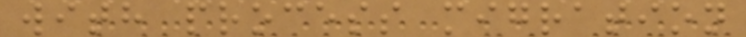with process migration
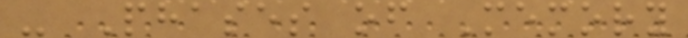- Phases of Memory
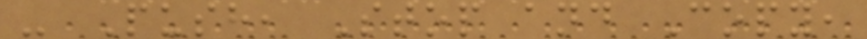- Push, Stop and Copy,
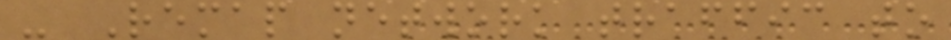- Remap network traffic to
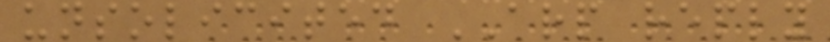unsolicited ARP reply
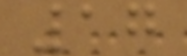17
